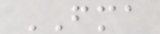FMA
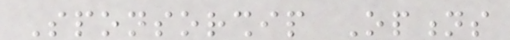Sponsorship Options
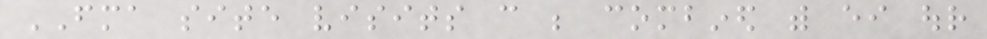FMA site visits can be combined with either our
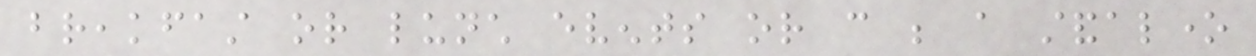breakfast or lunch events or can be a standalone
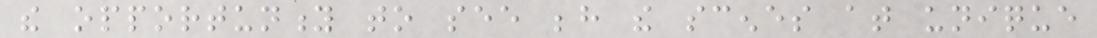the opportunity to see behind the scenes at unique
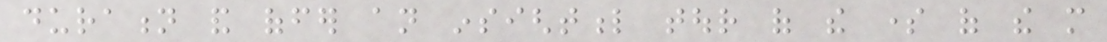duration and offer an insightful tour of the some of the more
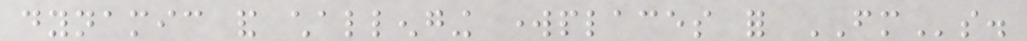dynamic and challenging workplaces for FMs.
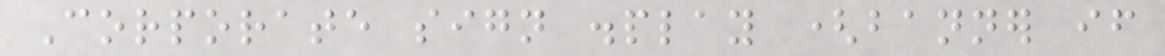Corporate sign display (banner if
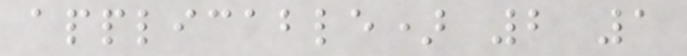applicable) 2 1
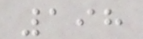198
